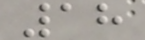18
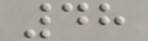48
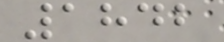1842
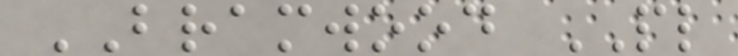BRAMWOOD PL
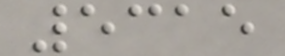5315
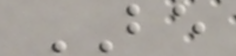BE
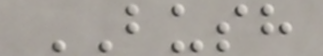BUSH
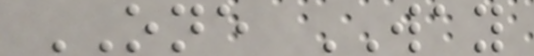ONE WAY
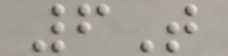6T
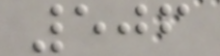506
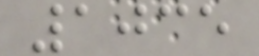1035
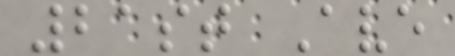21st Ave
